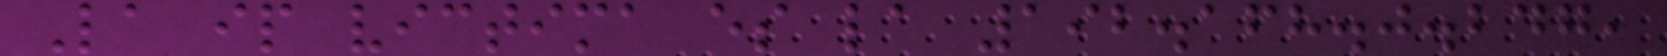La ip victima es la 192.168.0.247,
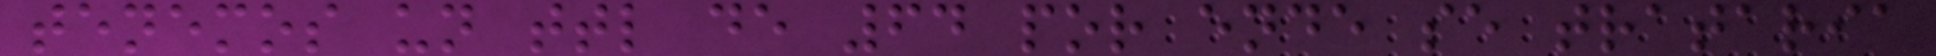tenemos un ttl de 64 por ende se trataria
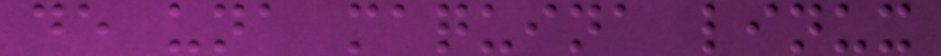de una maquina linux
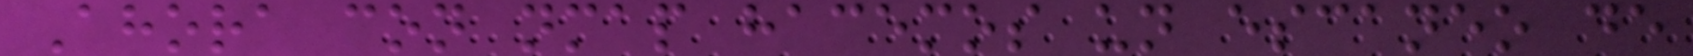Ahora con nmap hacemos un escaneo de
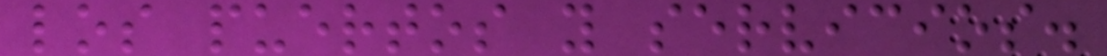los puertos y servicios.
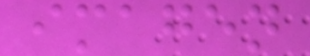imagen
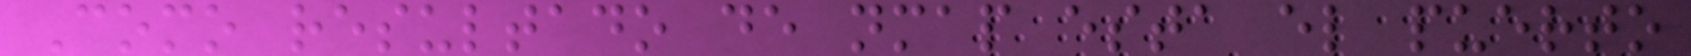Como resultado de nmap esta el puerto
